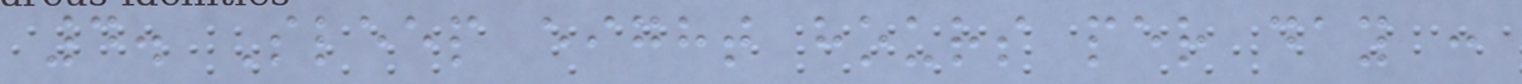4. Sleep eight hours per day :
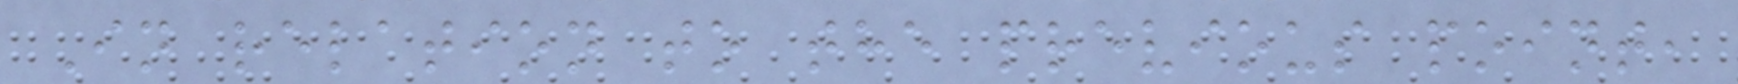In relation to the previous point,
